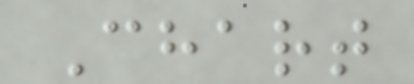Chart
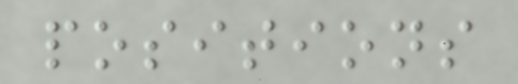positions
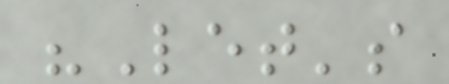"Let's
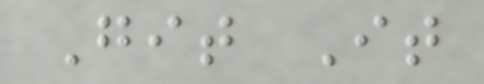Git It
